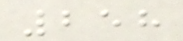258
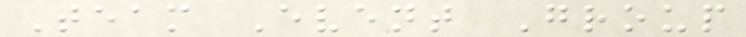Team Event Group
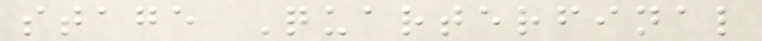stage Quarterfinal
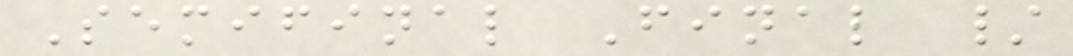Semifinal Final /
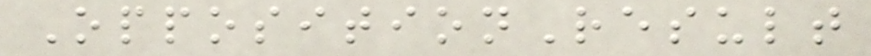OppositionResult
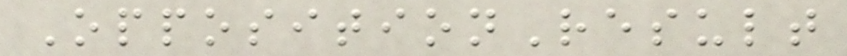OppositionResult
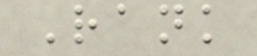Rank
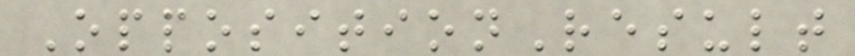OppositionResult
